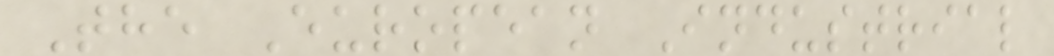The European Industrial
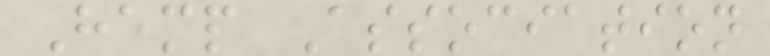Hemp Association
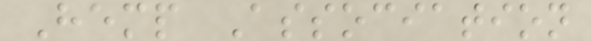Hemp Association
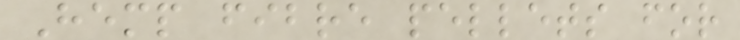Hemp fibre pellets for
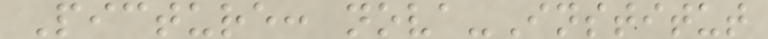Picture: nova-Institut
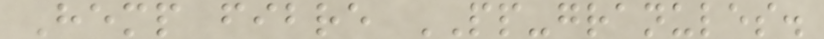Hemp fibre PP-granules.
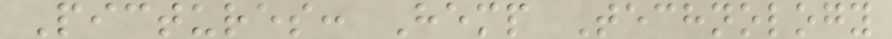Pictures: Hemp Technology
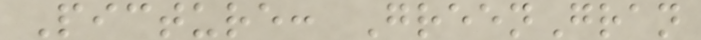Picture: GreenGran
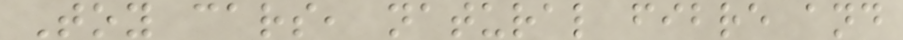Toy cars, natural fibre and
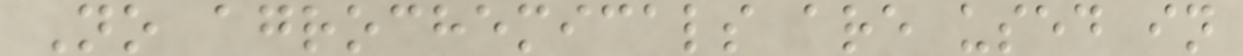No agrochemicals are used in
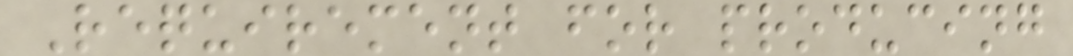Requirement for producing
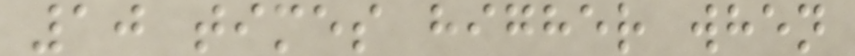10 times higher when
